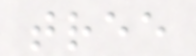tree
